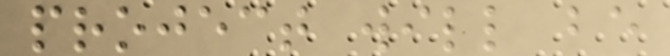project will be
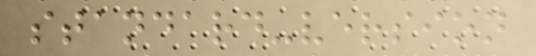standard-version
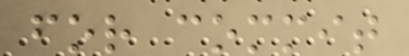for commit
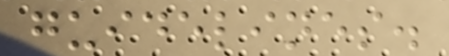guidelines.
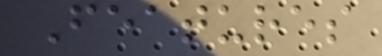Features
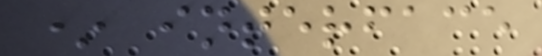* interface
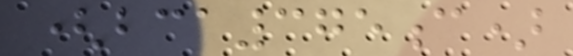(bca375c)
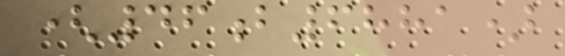(46b6881)
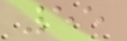55
